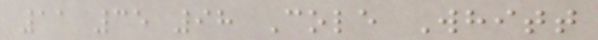11 35 98 Cole Whitt
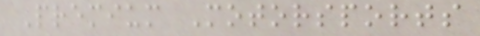Premium Motorsports
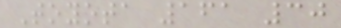Toyota 161 30
